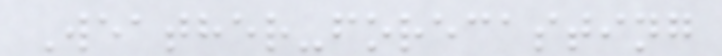Weather-forecasting
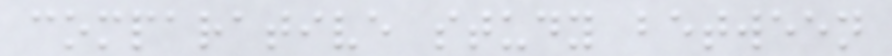comparative study between
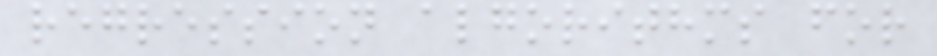regression algorithms for
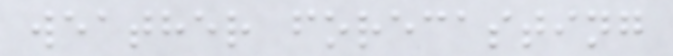weather forecasting
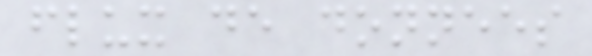flux de donnees
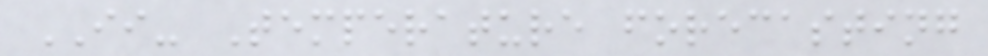II- Temperature forecasting
